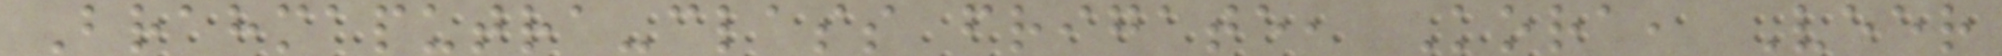Brahmaputra-class frigate, Kora, Veer
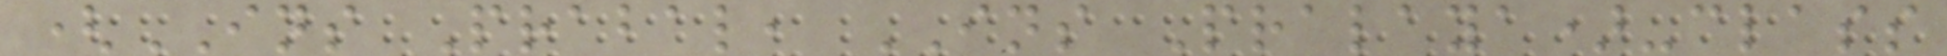(INS Prabal, INS Pralaya)-class
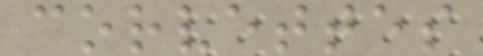corvettes
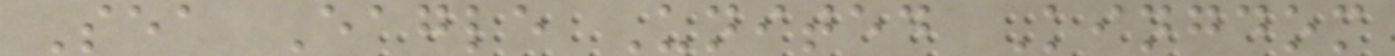Sea Eagle United Kingdom
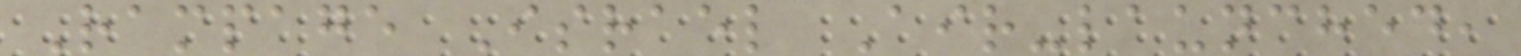Rampage Israel Air-launched,
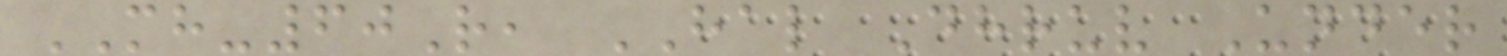MH-60R, HAL Dhruv Under
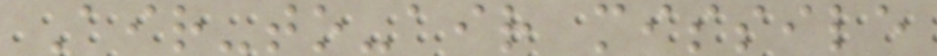Air-to-air missile
